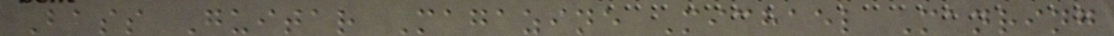Bass Guitar Magazine Michael Manring
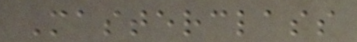Masterclass
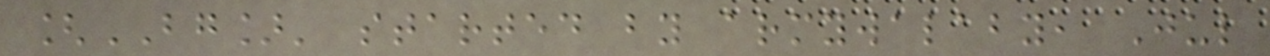[BG]' started by armywalaby, Jul
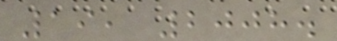19, 2008.
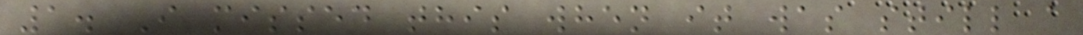1. I missed this when it was still a
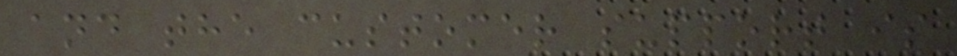and the customer support is
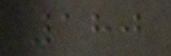180
